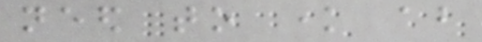need to know about
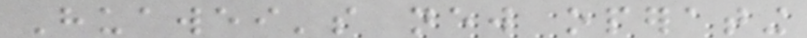Huawei's new operating
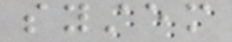system
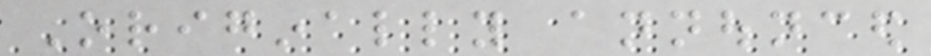Originally announced
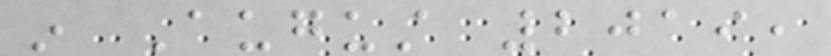in August 2019,
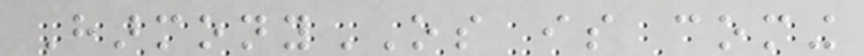HarmonyOS is coming
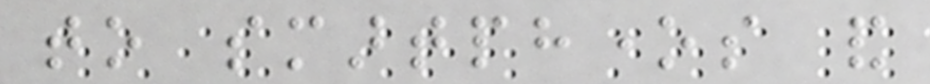to smartphones and
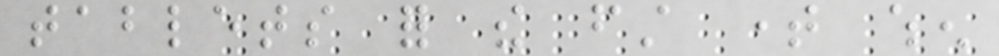tablets for the first time when
